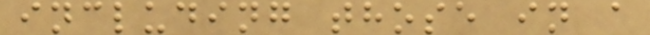including those in a
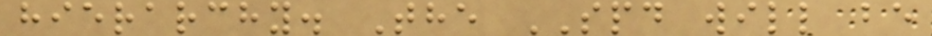hierarchy. The SPD will be
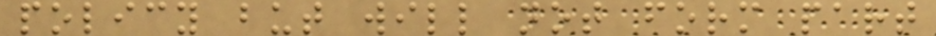policy but will not form part
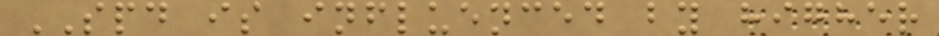SPD is influenced by higher
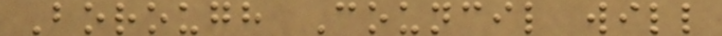Borough Council will
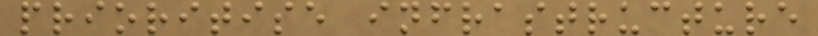prioritise infrastructure
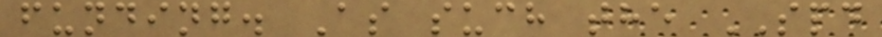funding. As such the SPD
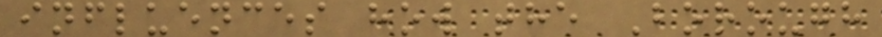influences how the Borough
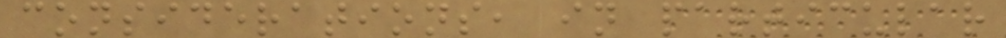considerations, in particular
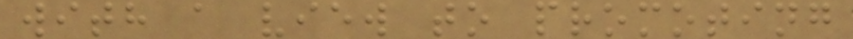with a view to promoting
